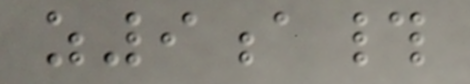z9a#
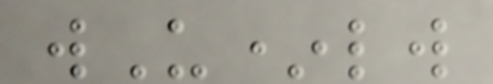wU*lw
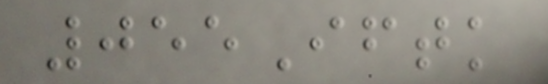055Iftk
